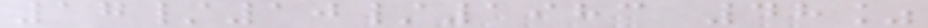17/10/1983 48%
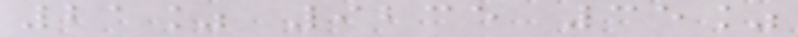21% 9235 35%
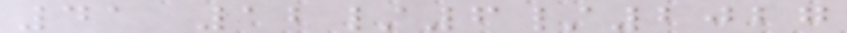41 12/6/2027
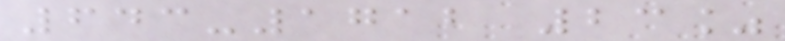643-1712 23%
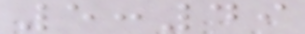5:49
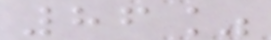86%
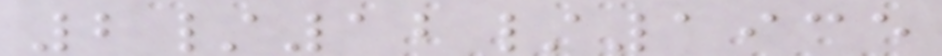2/12/1935
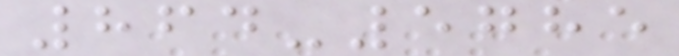864-5785
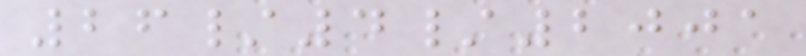26/4/2001
